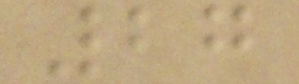27
